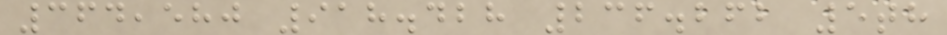364,580 918.428 236.262 5th
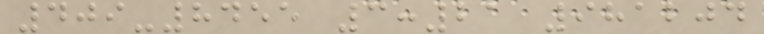409-8455 3:21 981204
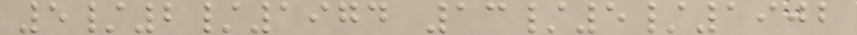5/2/1974 13/5/1902
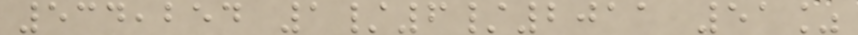534,254 1/6/2011 51%
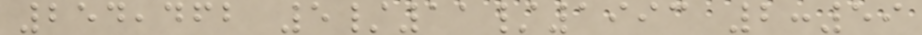254,462 5/11/1993 2:59
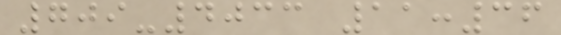709-4033 11:36
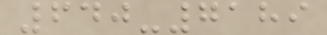640-7189
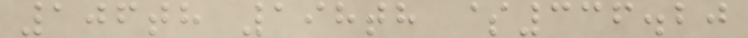106th 198th $336.20
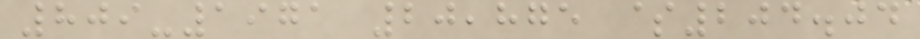809-1971 20,875 $204.04
